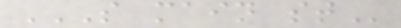S MAIN ST
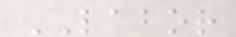LABOR
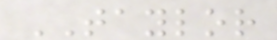TAYLOR
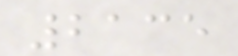2135
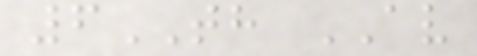6TH AV
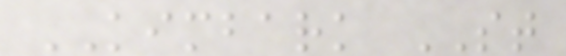KIMBARK ST
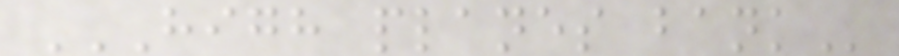HIGH PLANES BANK
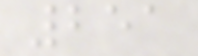251
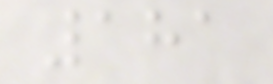181
